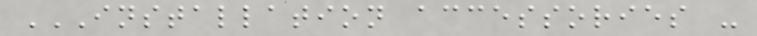INSTALLATION ACCESSORIES -
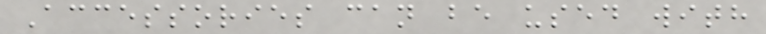Accessories can be used with
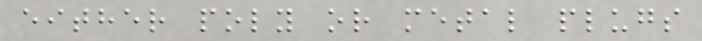either poly or metal plugs
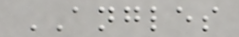ANGLES
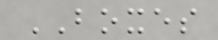BOXES
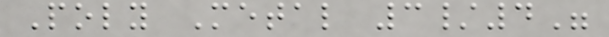Poly Metal 3/4"
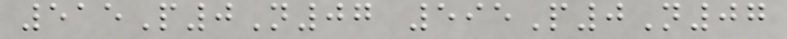515P0N07 595P0N07
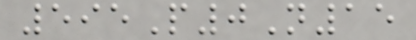595P0N15
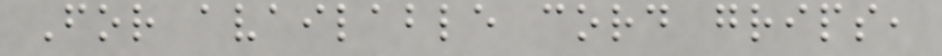For available cord grips,
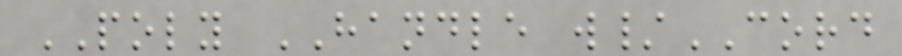POLY HANDLE w/CORD
